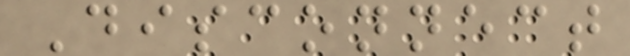Disconnect
